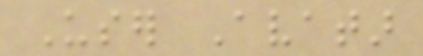User Avatar
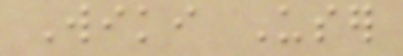Wiki User
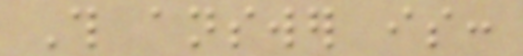This answer is:
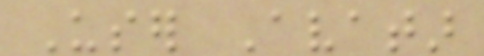User Avatar
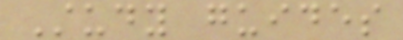Study guides
